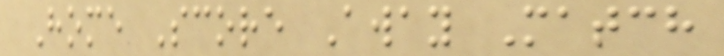Home Score Away Match
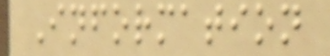Information
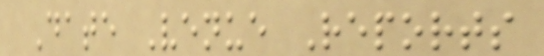Date Venue Reports
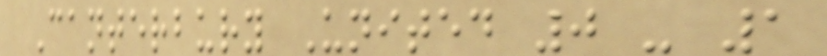Canterbury United 0 - 1
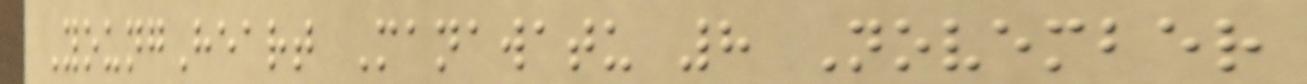YoungHeart Manawatu 8 November
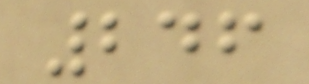246
